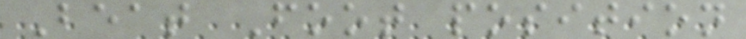Beat Foot position
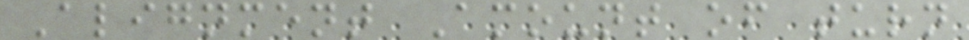Alignment Amount of turn
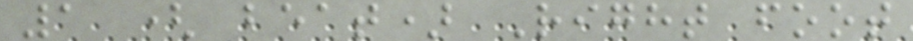1 ( beat) Right foot
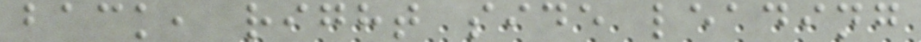back, right side leading
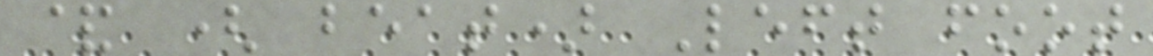& ( beat) Left foot
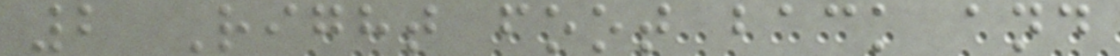2 Right foot back and
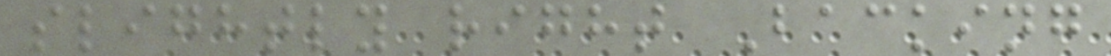slightly right Backing
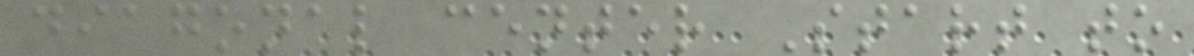diagonal center Start to
